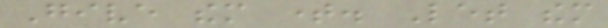Give them time. Let them
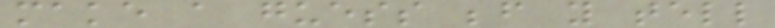make a guess before you tell
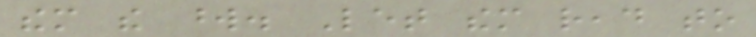them the word. Let them read to
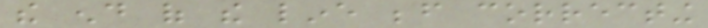the end of the line before correcting
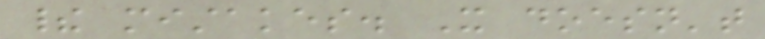their mistakes. It doesn't
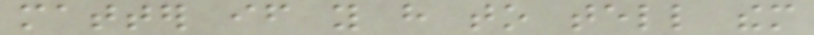matter if you have to tell them
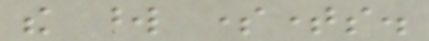the word sometimes.
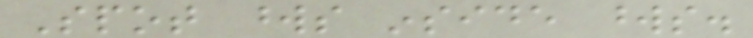Spot words inside words.
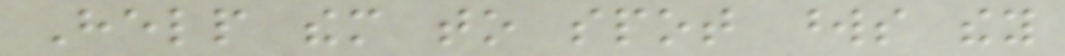Help them to spot words they
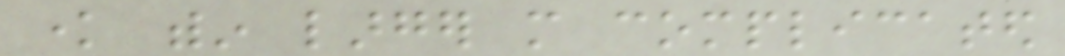know within larger more complicated
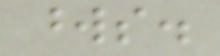words.
